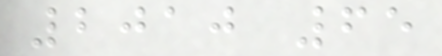2010 65
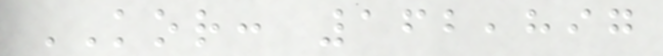KOR: 162,897
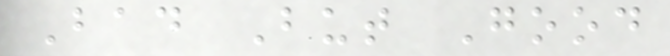Bad But Good
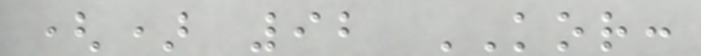() 92 KOR:
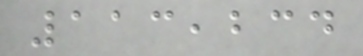113,234
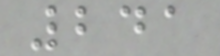241
